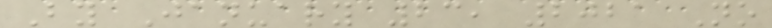By January 23, 2021 No
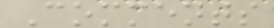Comments
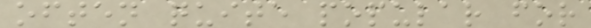often quite popular for
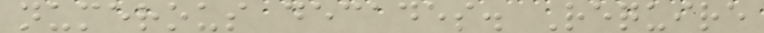numerous decades. Require
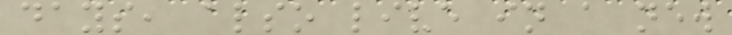days, also live in a new
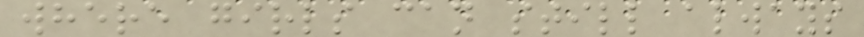where girls can still always
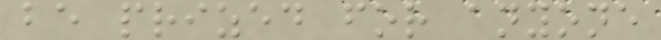be prized for anyone
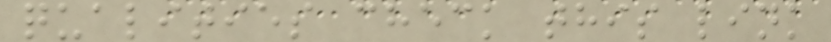qualities check this link
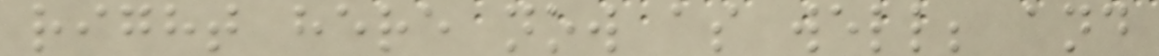right here now as well; and
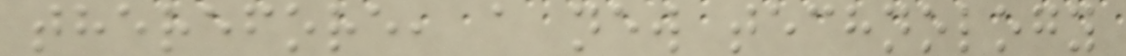therefore, a new technology
